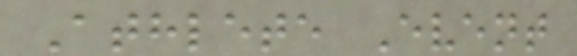Athlete Event
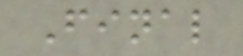Final
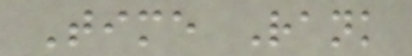Time Rank
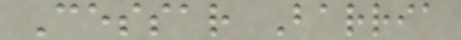Cessar Barria
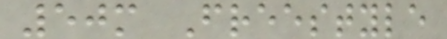50m Freestyle
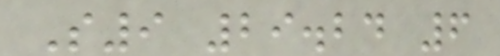S9 29.24 6
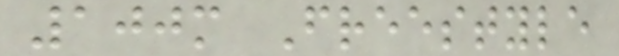100m Freestyle
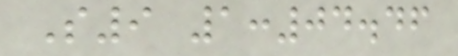S9 1:04.46
